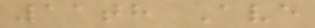11th Ave
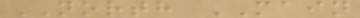NORTH MAIN
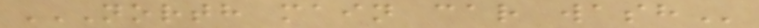NORTH MAIN CAR WASH
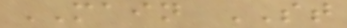MAIN ST
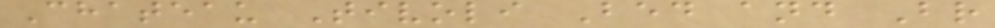Chateau Tivoli Bed and Br
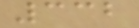332
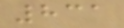831
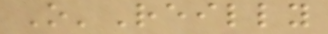O'Reilly
